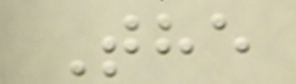The
